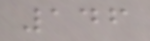146
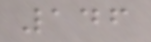146
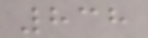838
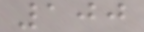100
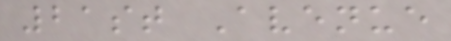21st Avenue
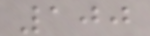100
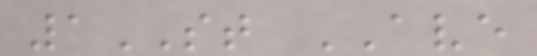1ST AVE
